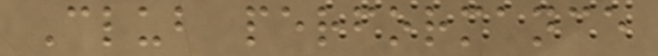Club performance
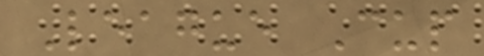League Cup
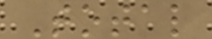Total
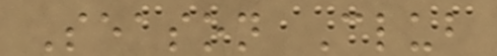Season Club
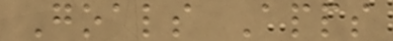Goals Apps
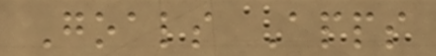Goals Apps
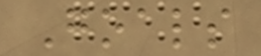Goals
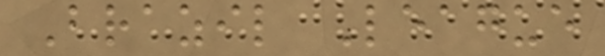Brazil League
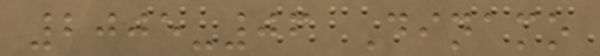2005-06 Dinamo
